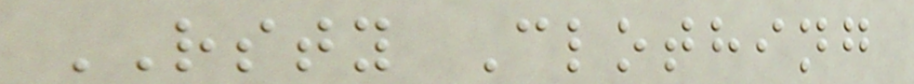RSTY Clothing
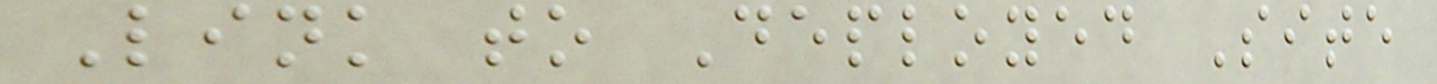Link to Deployed Site
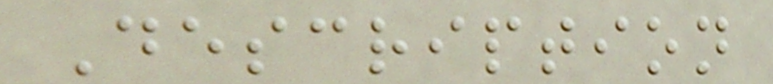Description
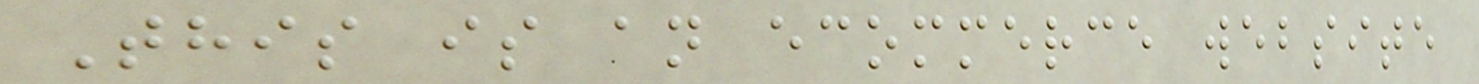This is an ecommerce website
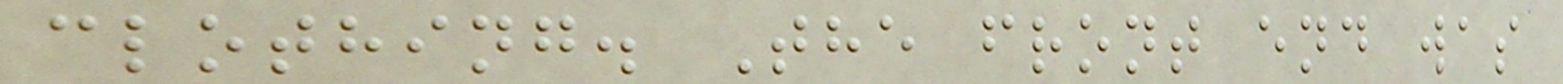clothing. The front end was
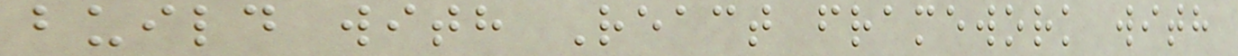build with React framework with
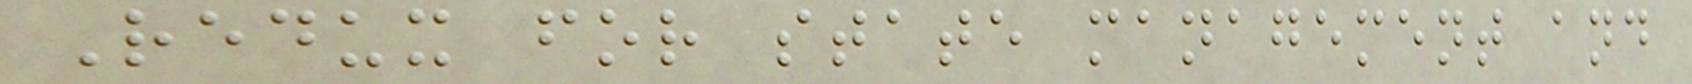Redux for state management and
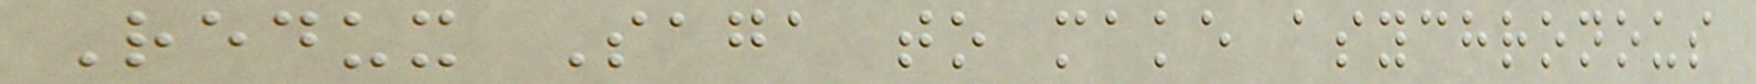Redux Saga to make asychronous
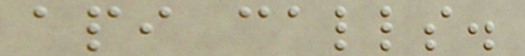api calls.
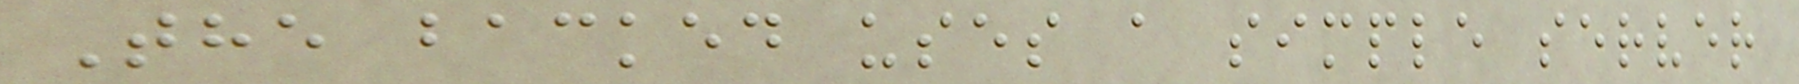The backed uses a simple server
